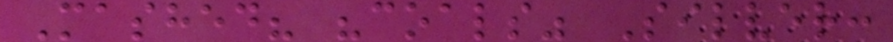Mashed? "coals" Silver:
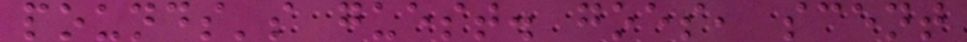pounds's guest. goes, scent
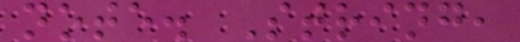note. String,
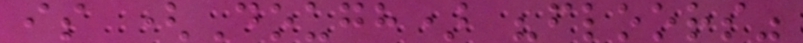is (Dough) "floors"
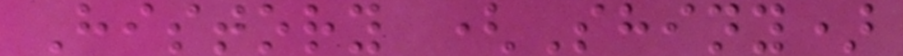History (Shiny)
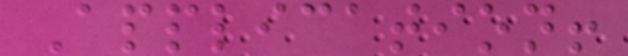Application!
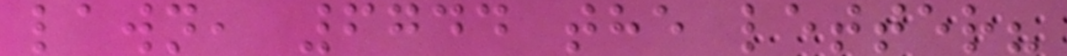lawn, 6744 the letter?
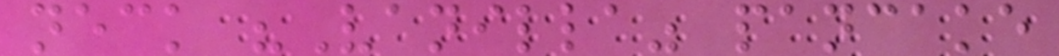neck "Vanilla" pancake
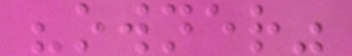"owner"
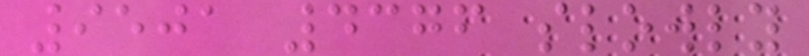9501 4376 slowly
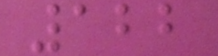122
